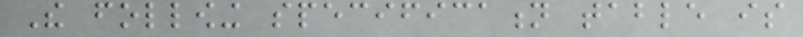The following specification table is
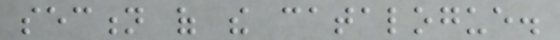section of the catalogue.
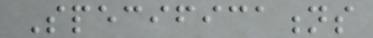Specifications
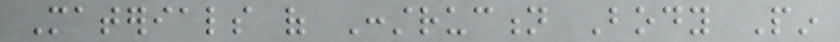Materials of Construction Body Pin
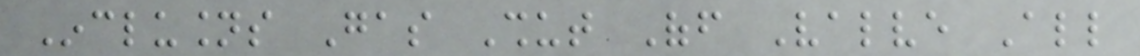Inclusions Gas Shut Off Valve All
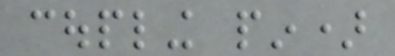coupling pin)
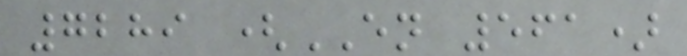7289 (EN 561)
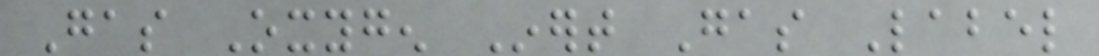Gas Oxygen Inert Gas Label
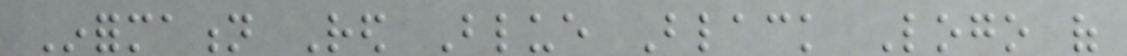Information Red Blue Black Logo of
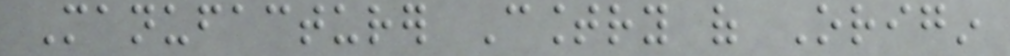Manufacturer Country of Origin
